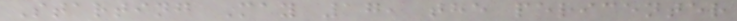Starting May 17, the pericenter
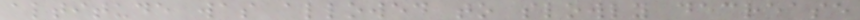altitude was allowed to slowly decrease
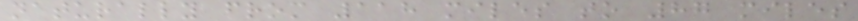naturally from 118 miles to 87 miles
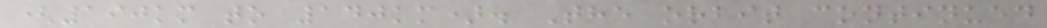(190km to 140km). The orbit continued
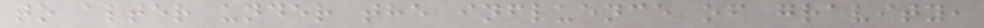to alter under the influence of gravity,
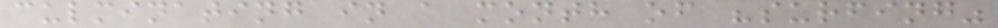culminating in a month of "surfing"
